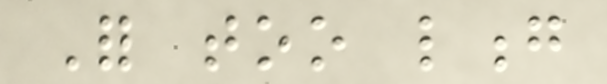For too long
